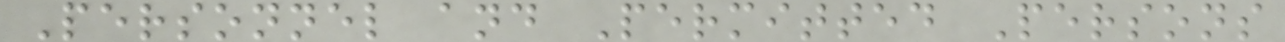Personnel and Permitted Persons
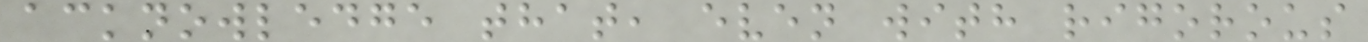acknowledge that, even with rigorous
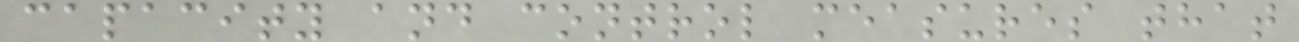capacity and control measures that
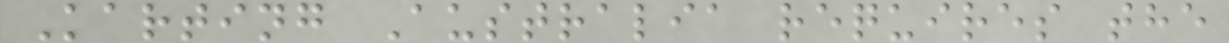Karting Australia requires the
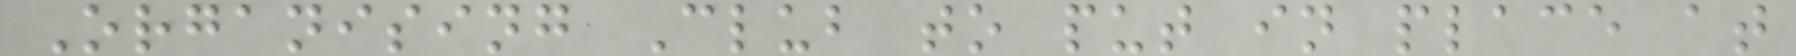Organising Club to put in place at
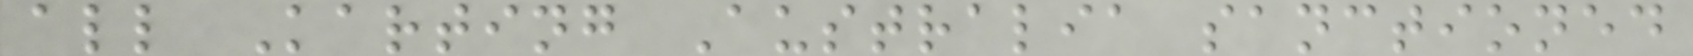all Karting Australia sanctioned
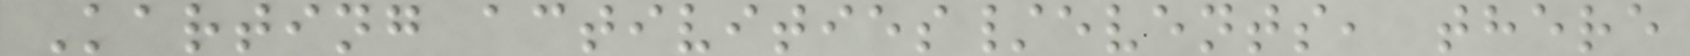Karting activities/events, there
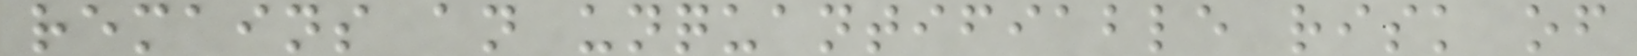remains an unquantifiable risk of
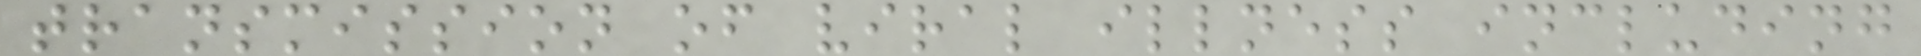transmission of viral illness including
